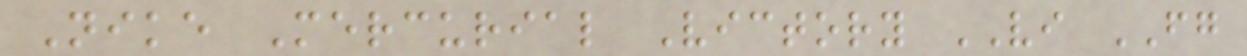Nike Mercurial Victory VI FG
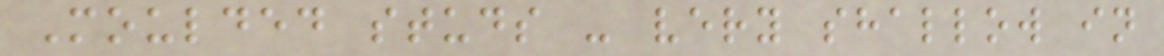Moulded studs - very shallow in
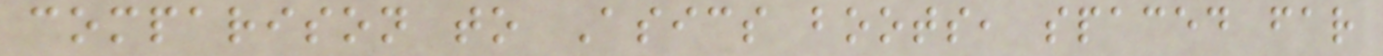comparison to Asics boots, spaced far
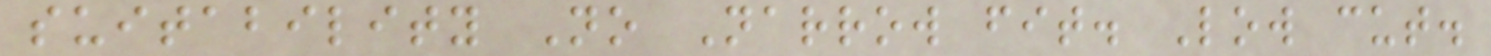suitability No Narrow fit. Low cut.
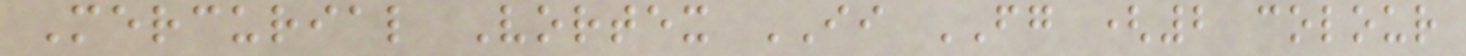Mercurial Vortex II FG (2 colour
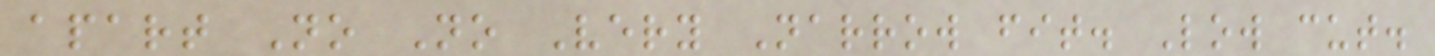apart No No Very Narrow fit. Low cut.
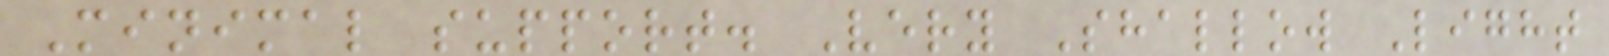Minimal support. Very Shallow Light
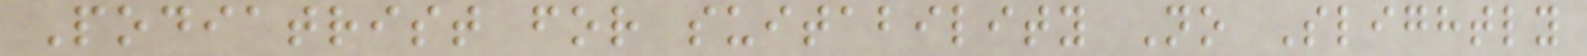Podiatrist for suitability No Slightly
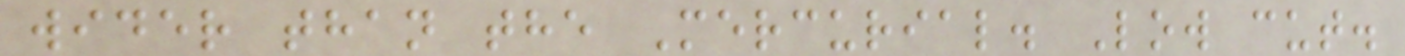wider than the Mercurial. Low cut.
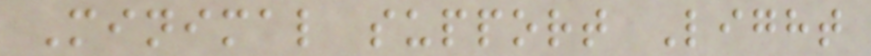Minimal support Light
